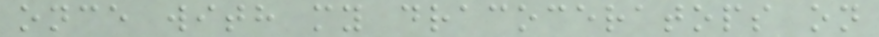once with my dracoceratops on
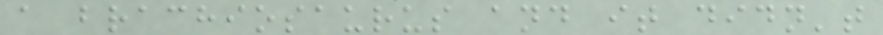a brachiosaurus and it didn't
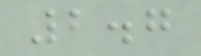2.7
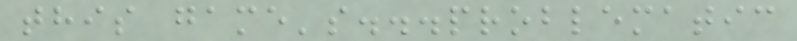this game's...problematic
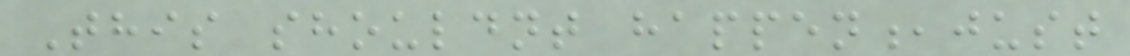This shouldnt happen,just
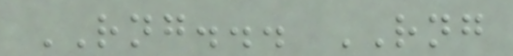RNG... RNG
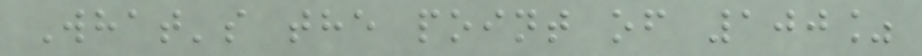What's the point of 100%
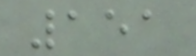151
